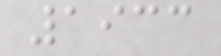1933
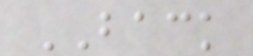BACK
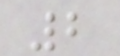2
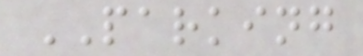PARKING
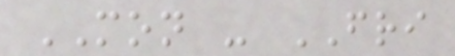MON - FRI
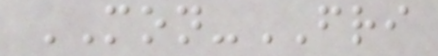MON-FRI
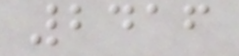2416
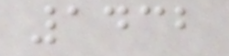1432
